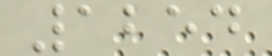1254
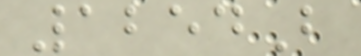1254B
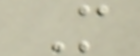M
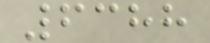6388
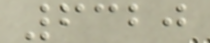6320
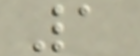1
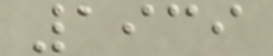1939
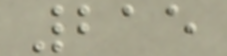215
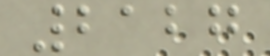2127
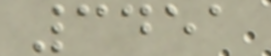3451
